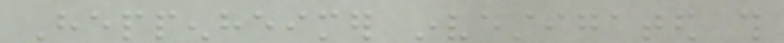Heppenheimer investigated this
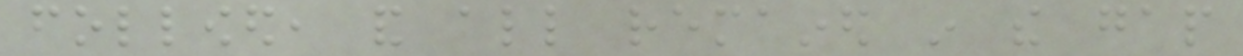followed, and all remained in the gap
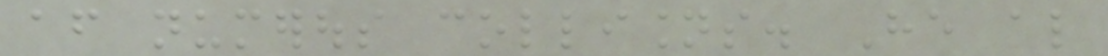after numerous collisions. He also
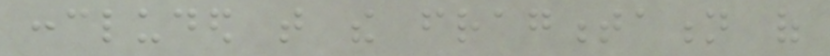concluded that the fragmentation of
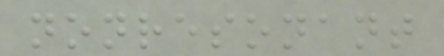nonresonant
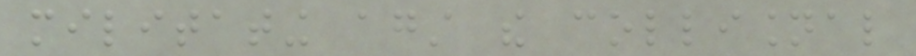militating against the collisional
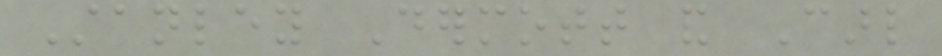Stanley Dermott and Carl
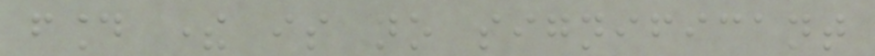found there is no significant
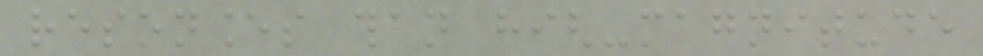resonances than high-magnitude
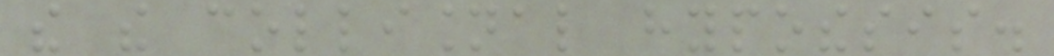the the collisional hypothesis.
